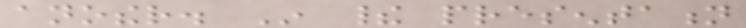another. In their presentation
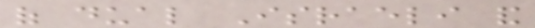of dual Israeli and
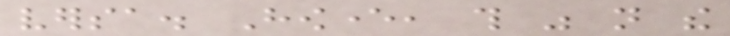versa. However, this was not the
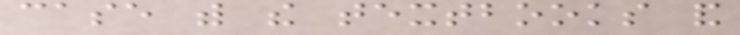case with the textbooks and
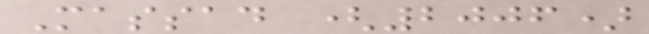Massad (2006)
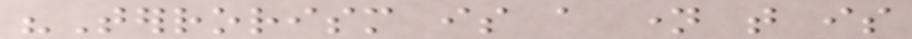"Terrorism is a name that is
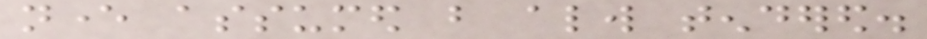never assumed but always tendered.
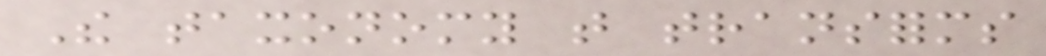The taxonomy that transforms
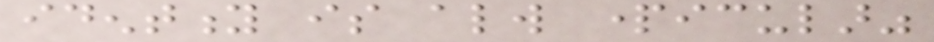identity is always particular"
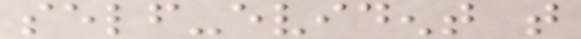self-evident that
